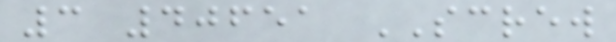3 40651 SCREW
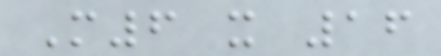M6 x 16
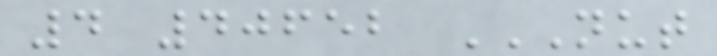4 40652 NUT
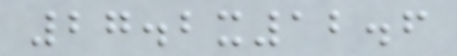27.2x12.6
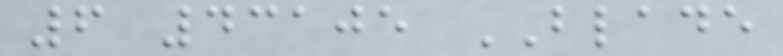6 43105 BLADE
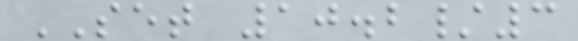SET 10.2/3
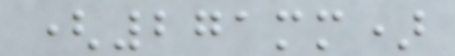(271mm)
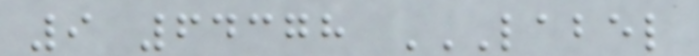9 64378 LABEL
